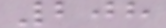208
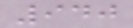940
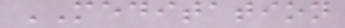MEDITATION
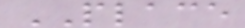PLACE
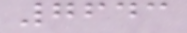7643
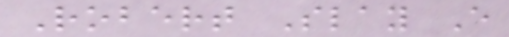Robert Slay E
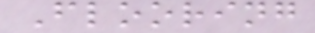Flooring
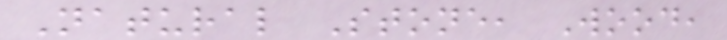Natural Stone, Wood,
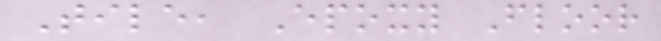Tile, Epoxy Floor
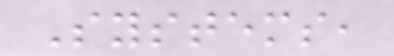Systems,
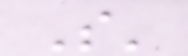S'
